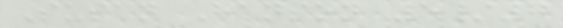Susan Hanson 5/7
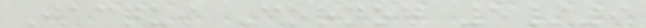Jacqui Cornog 5/9
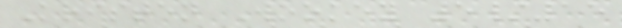Kristen Wookey 5/15
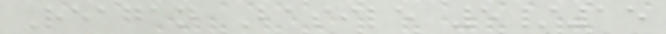Reagan Basile 5/15
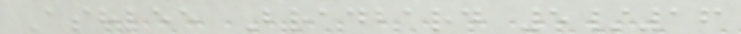Ashlee Bradbard 5/16
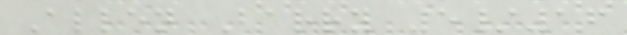Allen Barry 5/16
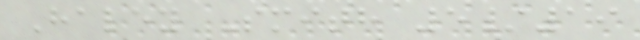Haley Smith 5/19
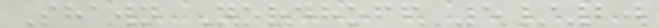Shawn Nordhoff 5/20
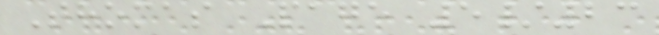Thomas Page 5/23
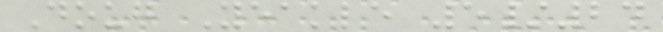Doug Yeakle 5/24
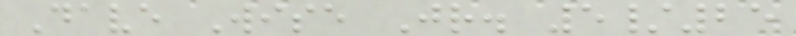Dave Wise Jr. 5/25
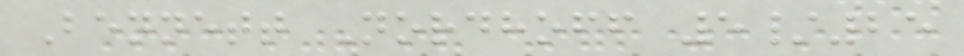Bennett Nordhoff 5/25
